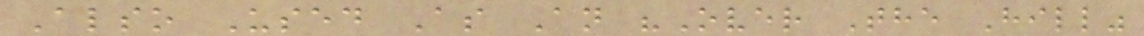Also Used As An "Over The Hill"
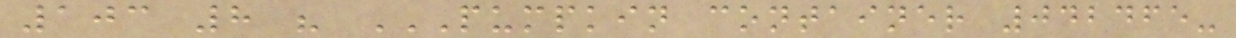103 8 " PUMPKIN CONTAINER 042465-
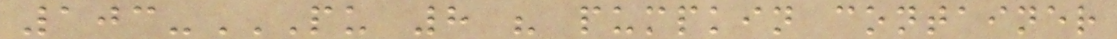103-PU 8 " PUMPKIN CONTAINER
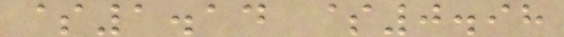$1.14 $0.98
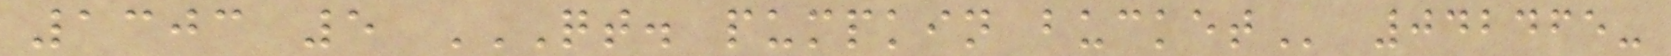1303 5 QT. PUMPKIN BUCKET 042465-
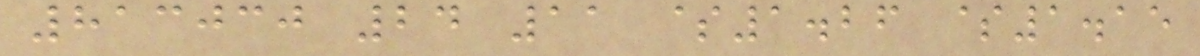813030 24 11 $1.26 $1.15
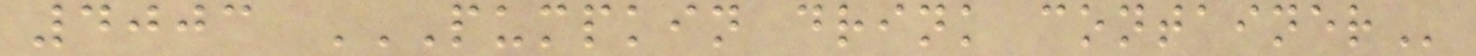4003 PUMPKIN DRINK CONTAINER
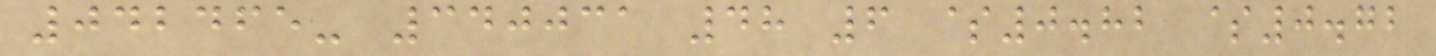042465- 340031 48 6 $0.82 $0.72
